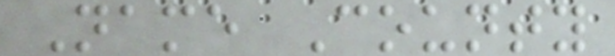Name County
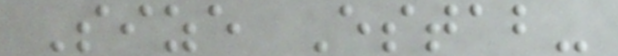Size Estab-
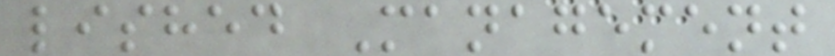lished Management
